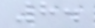8.
